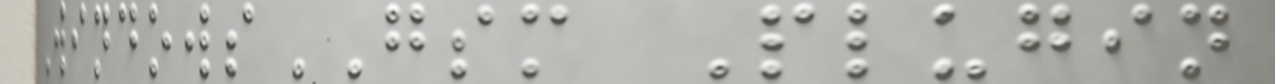WindowsGSM Plugin
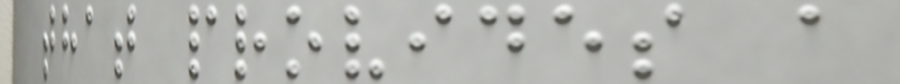that provides a
